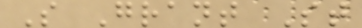S Grant St
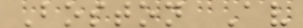Boston Av
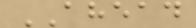AHEAD
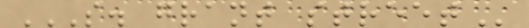S. GRANT STREET
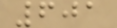601
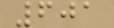601
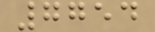7754
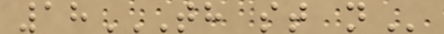18TH ST N
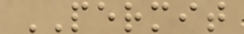PERMIT
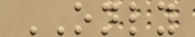ONLY
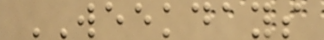WEEKDAYS
